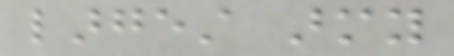largest army
